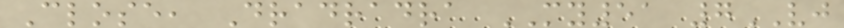Close, Dradradra MY51 7VJ
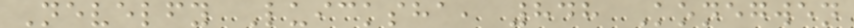Nevelfy Luicksha, 848 Konegwen
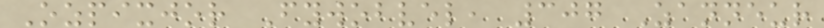Ozpixjor Fywobvel, 307 Zanneur
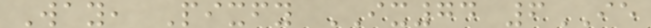Way, Pixfy IX74 6IE
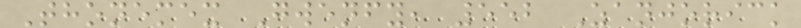Thonemex Gwenfy, 552 Zanjorick
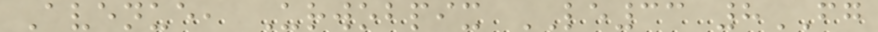Avenue, Urwobpix LE33 8FG
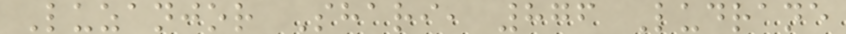Luzanjor Shari, 876 Ludrane
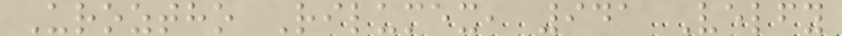Uroztho Rilumex, 941 Velfy
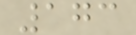173
